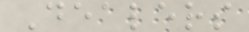Dealers
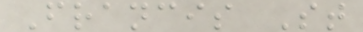Francis St
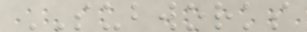SUBWORKS
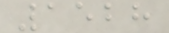1528
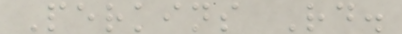Perkins Rd.
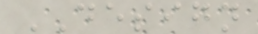DESIGN
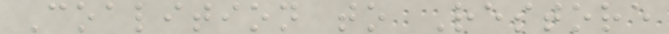Coalition to Restore
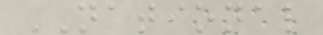NATIONAL
